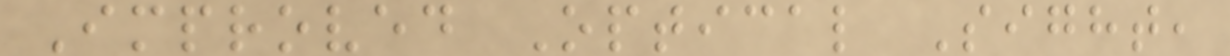Improved Optical Sight,
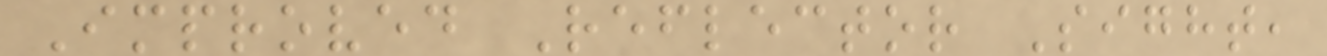Improved Reflector Sight,
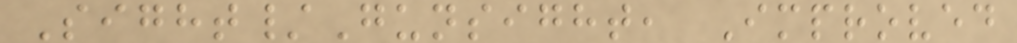Sight/Gunsight, Improved
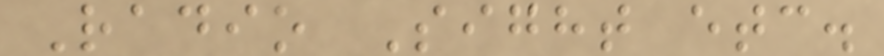Radio Sight etc.
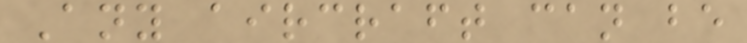Any aircraft can be
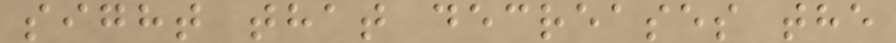sight that decreases the
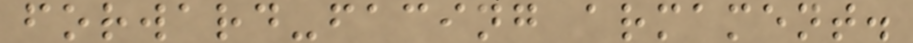forward-facing armament.
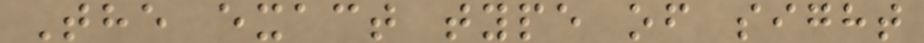The exact type of sight
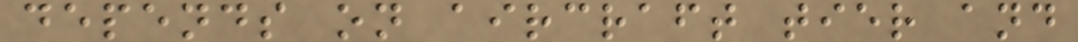depends on aircraft tier and
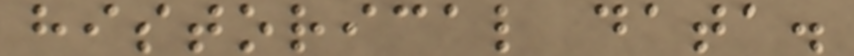historical data.
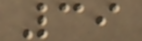39
